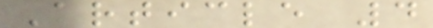Article 4
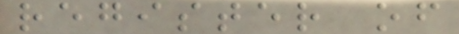register of
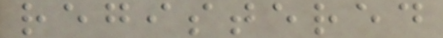registered
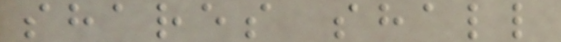shares shall
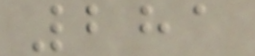281
